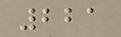221
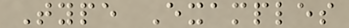Type Examples
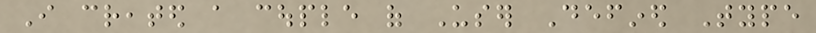I created a couple of User Defined Type
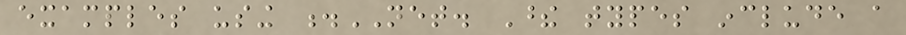examples using .NET. These types include a
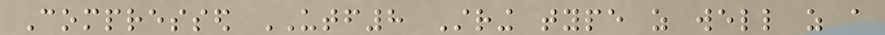Compressed UTF8 String type as well as a
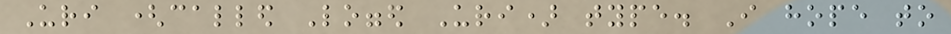Uri (called Logged Uri) type. I hope to
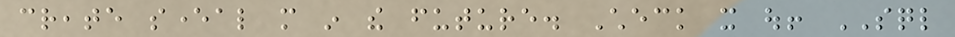create several more in the future. Check it out! SQL
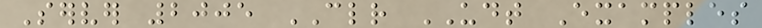Server 2005 CLR UDT Examples
